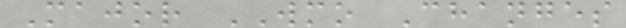Major WMO Changes
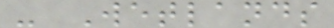- Wetlands
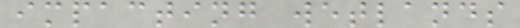impacting wetlands
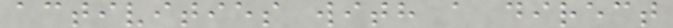activities with a direct
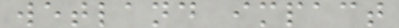wetland impact
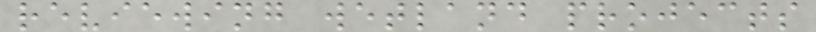reviewing wetland projects
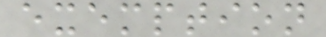exemption
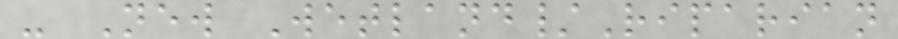- New Wetland/Riparian
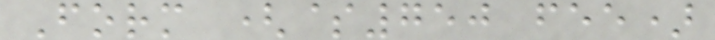Form ($750 fee)
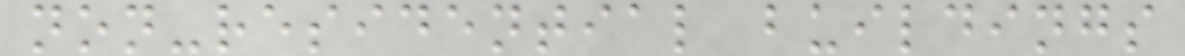non-residential buildings
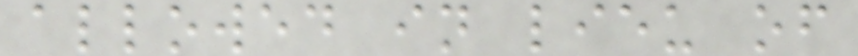allowed in lieu of
